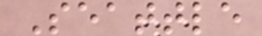Seattle
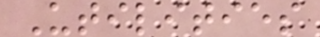Utilities
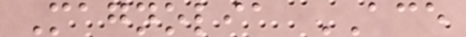Magnolia ACE
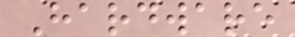Hardware
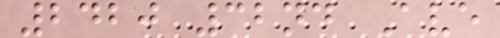2420 32nd Ave
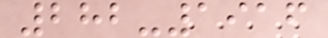282-1916
